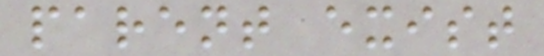parent exist
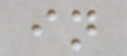in
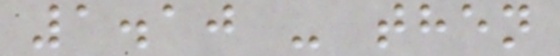1.10 - then
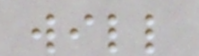will
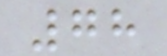78
